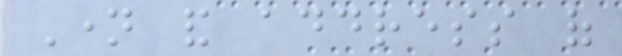Name and address of
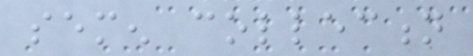semen collection
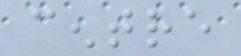centre
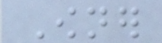Owner
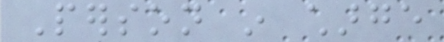Person in charge
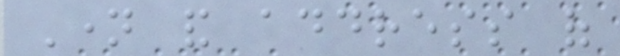Name and address of
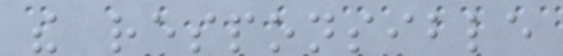the responsible
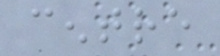centre
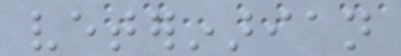veterinarian
